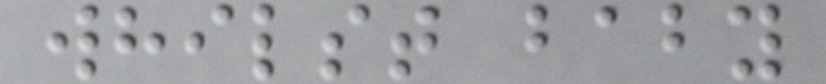whilst baby
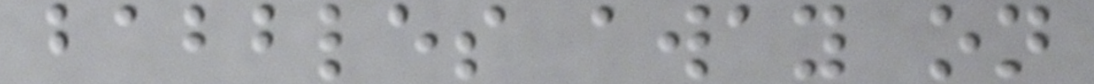babbles away on
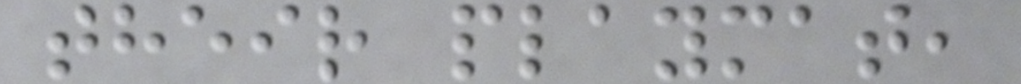their playmat,
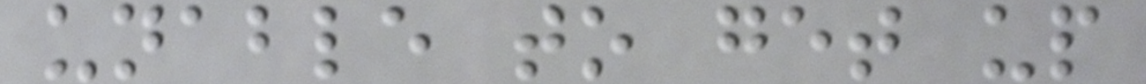unable to get up
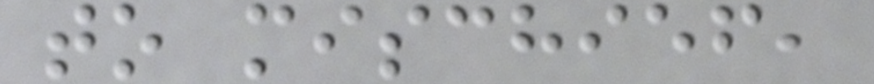to mischief,
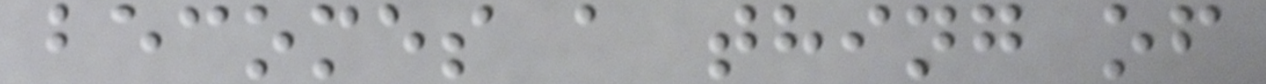becomes a thing of
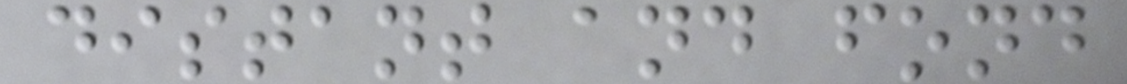distant and fond
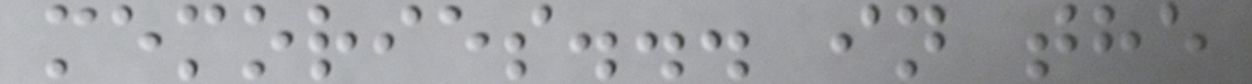memories... in the
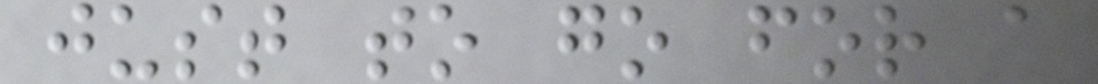just to go for a
